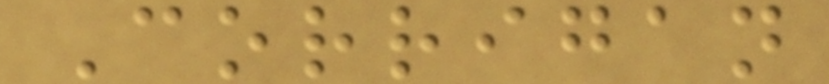Corrigan
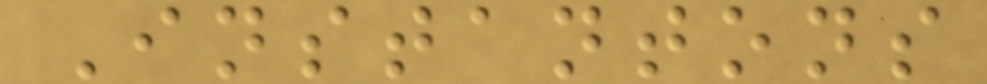Instantons
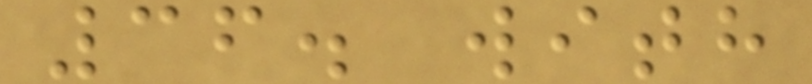36. with
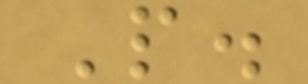P.
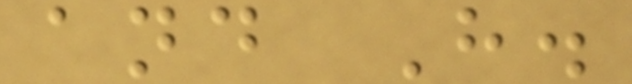and H.
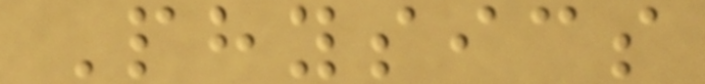Physics
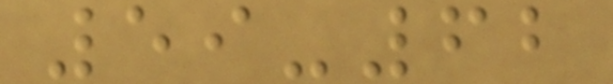59-62
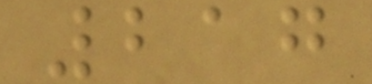217
